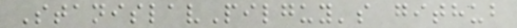StanislavPilguy's github
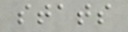stats
